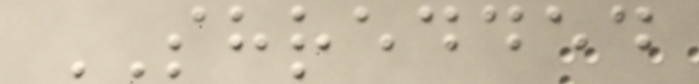SHREDDED
